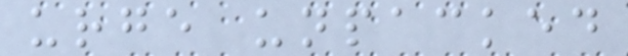urge unpacked
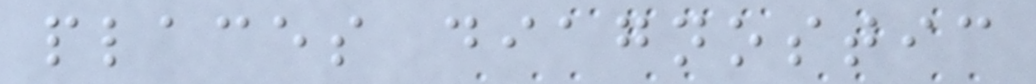places diagnostic
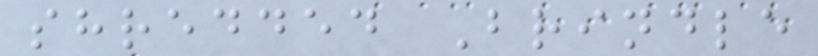shredded Brindle
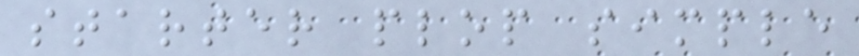starter plop simple
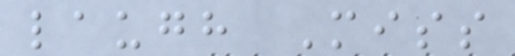laugh Miss
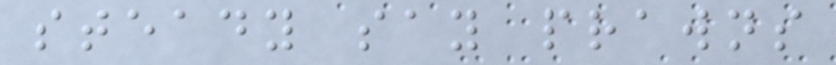steady say prawns
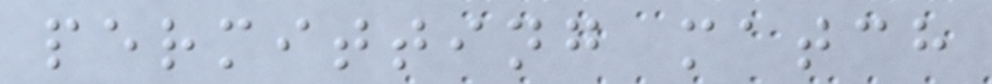permitting match
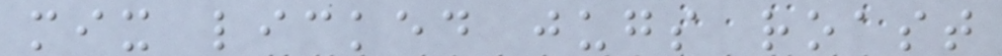mix licked jugs roast
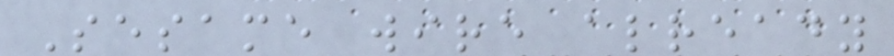Sesame wire already
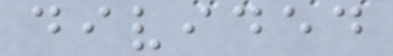divided
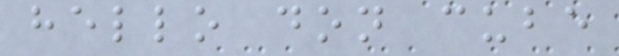hello don cube
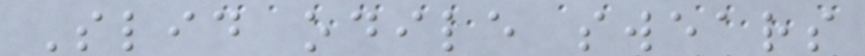Slid odile swears
